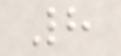8
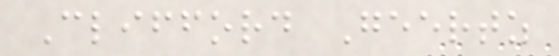Clifford Geertz
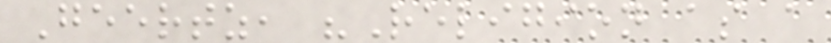Geertz, "Religion as a
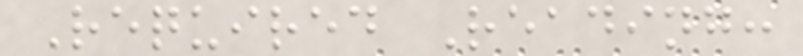Required Reading:
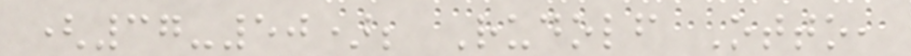(37-50); Rudolf Otto,
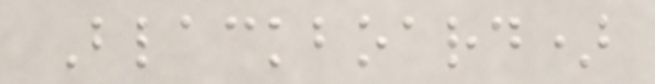Blackboard)
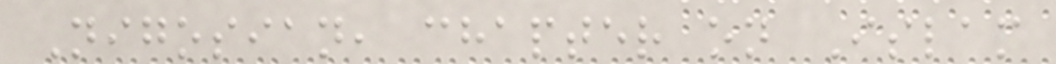Nigosian, chapter on Islam
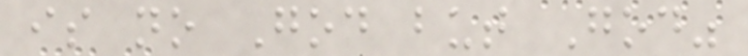is no God but God"
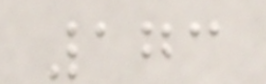173
